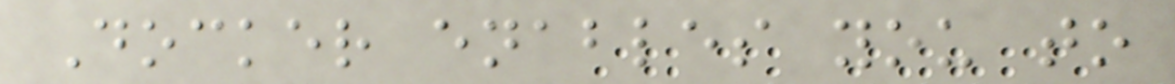Docker enables you to
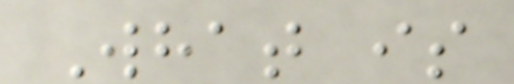What is
